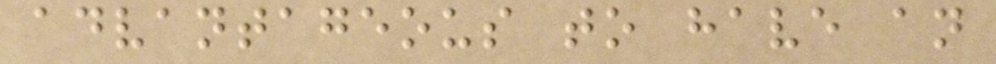advantageous to have an
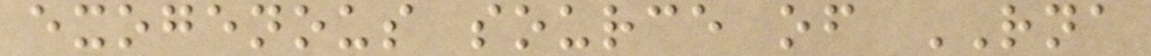exogenous source of RNA
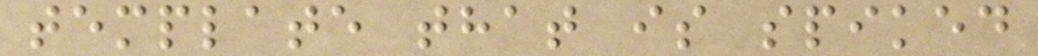template that is spiked
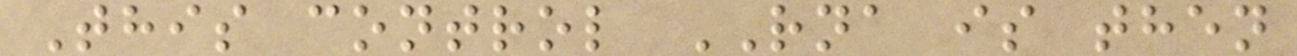This control RNA is then
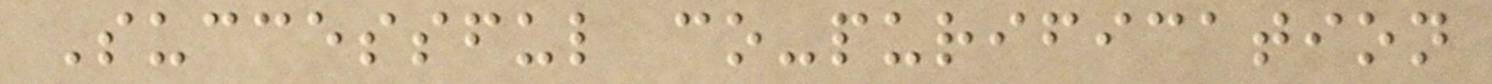Successful co-purification
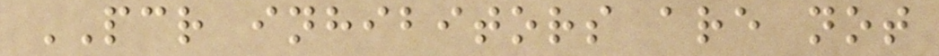PCR inhibitors are not
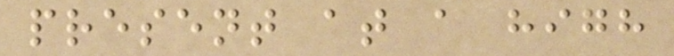present at a high
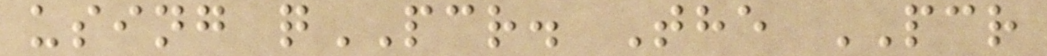using qPCR. The PCR
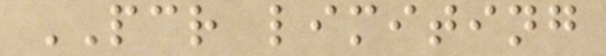PCR limiting
